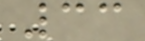33
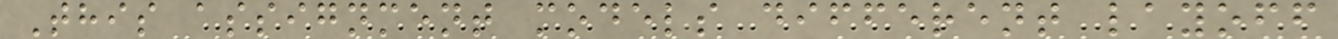This assignment models different layoff
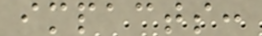impacts:
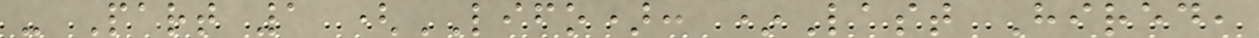- Part 1 (LIFO): *Last Hired,
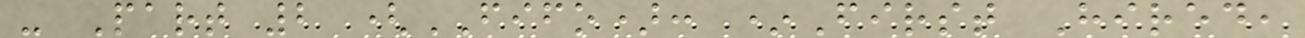- Part 2 (FIFO): *First Hired,
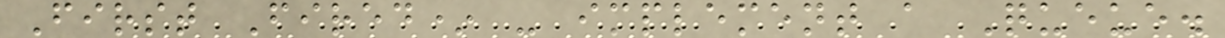First Fired* - implement a Queue.
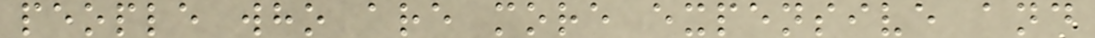people who are more expensive and
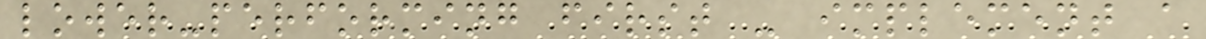lower-performing first - implement a
